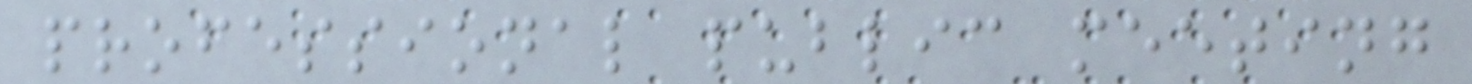professional public meeting
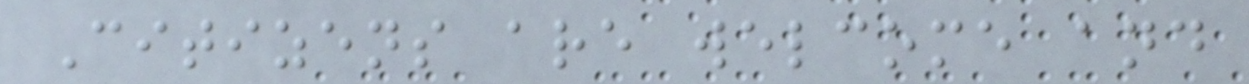Citizens are welcome and
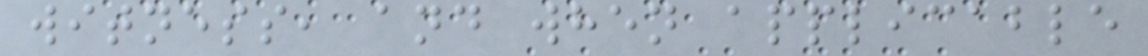witness, and when applicable
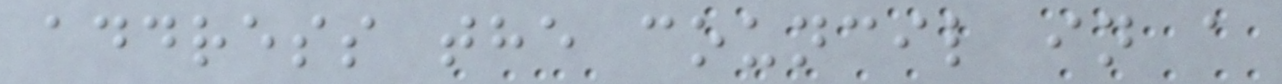address the council in a
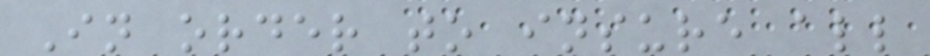In order to insure all
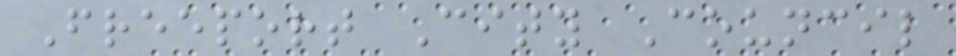Freeport City Council
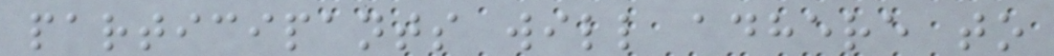participants will adhere to
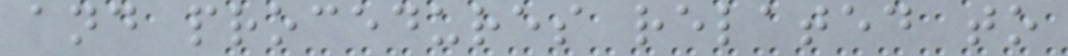and procedures related to
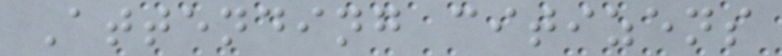Attending citizens
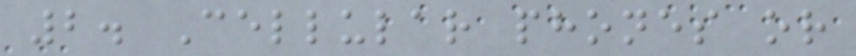2. Cellular phones or
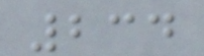234
